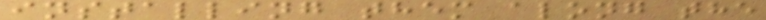installing them along the
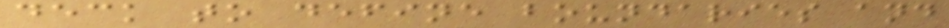deck to define boundaries and
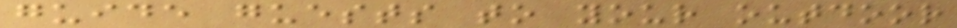guide guests to your outdoor
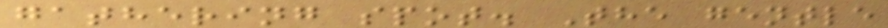gathering spot. The gentle
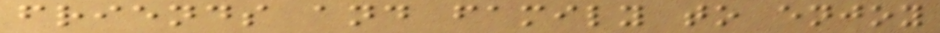friends and family to enjoy
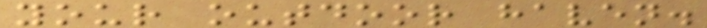your outdoor haven.
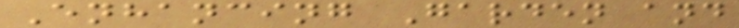Enhancing Garden and
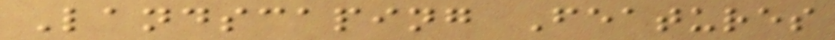Landscaping Features
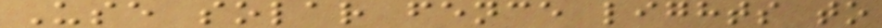Use solar fence lights to
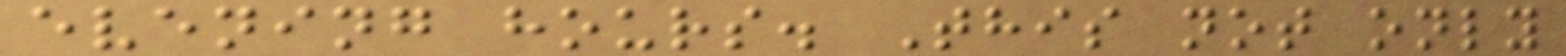evening hours. This not only
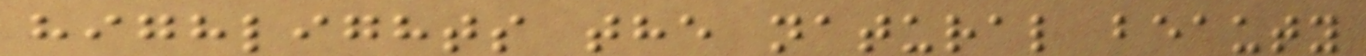highlights the natural beauty
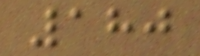180
